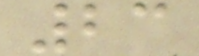23
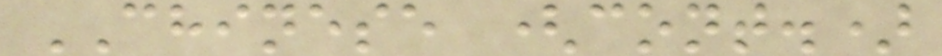CHINESE (cont.)
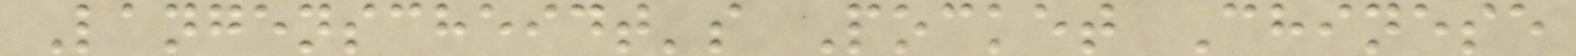Langenscheidt's Pocket Chinese
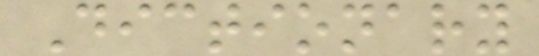Dictionary
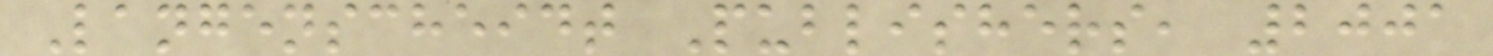Langenscheidt Publishers, 2001
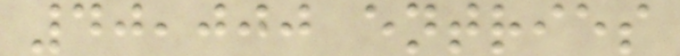40,000 entries
